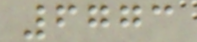6773
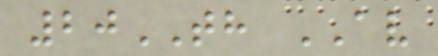20TH AV
